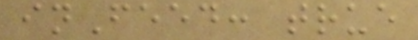inFeed: true
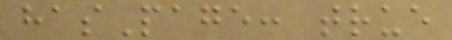hasPage: true
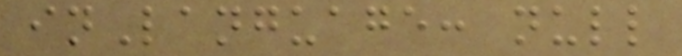inLanguage: null
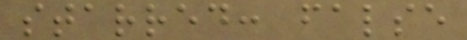starred: false
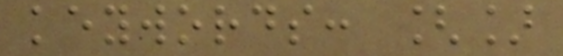keywords: []
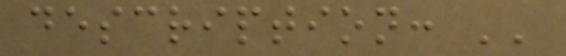description: ''
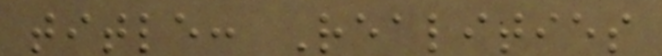title: Realities
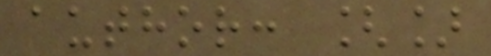author: []
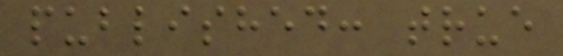published: true
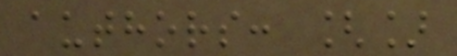authors: []
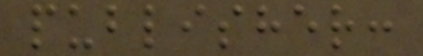publisher:
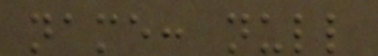name: null
